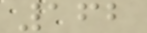162
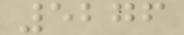5276
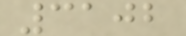3102
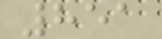851
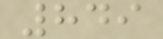849
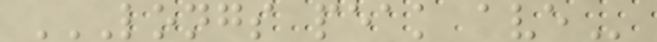LONGS PEAK AVE
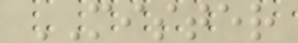MISTER
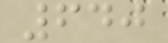640
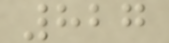827
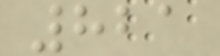821
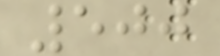500
